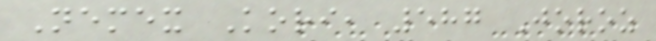Nemex Kori, 587 Joroz
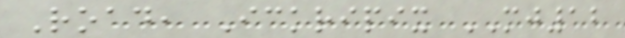Road, Ickripix MJ12
